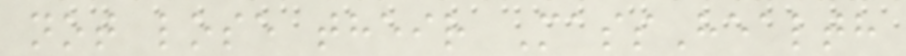not lose their MassHealth
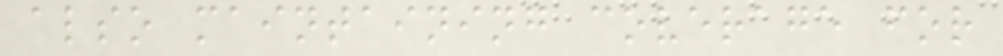also maintaining coverage for
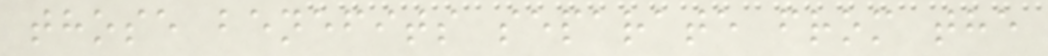those benefits separate from the
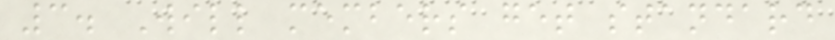3. Will members get standard
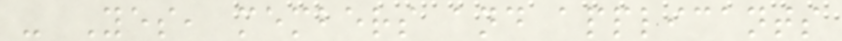- Yes, members and applicants
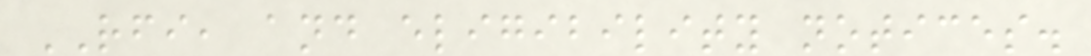RFI, and eligibility notices.
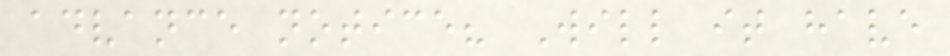advance notice? Will it have
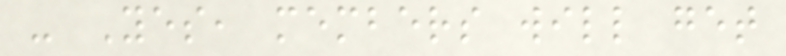- Yes, members will get
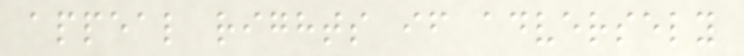appeal rights if adversely
